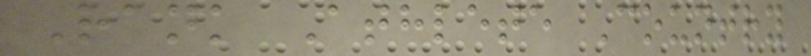Rank Athlete Country
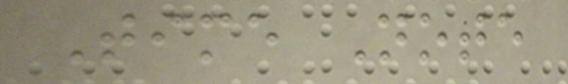Time Note
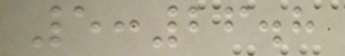5:26.8
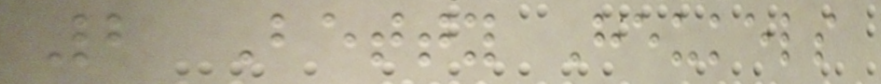2 Betty Heukels
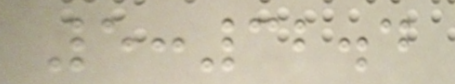5:32.4
